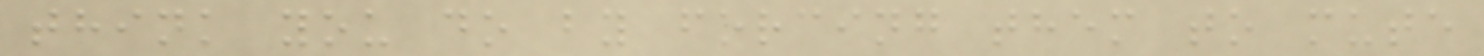think you do by forcing them to mute
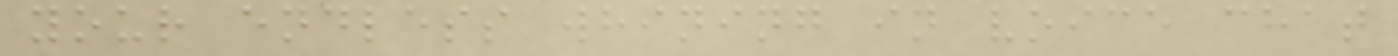your endless whining in voice chat
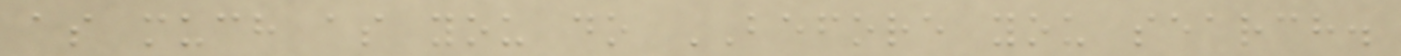as much as you do BEFORE you search.
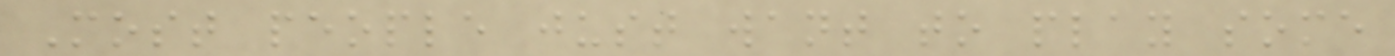Most people just want to play some
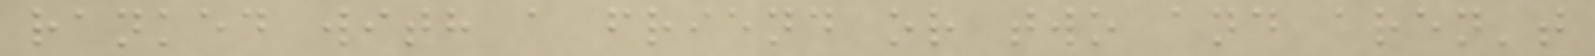ranked with a friend or two and aren't
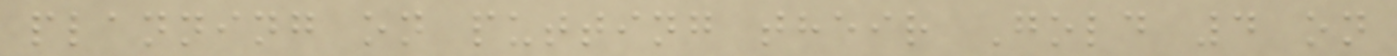planning on putting their Gold 4 on
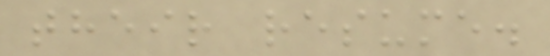their resume.
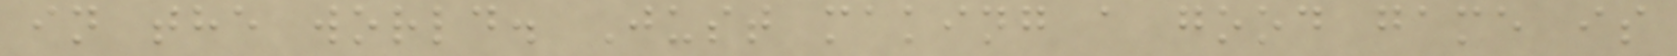in the world. Just making a good game is
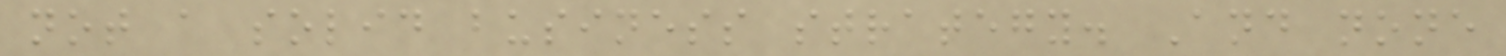not a solid business strategy. And none
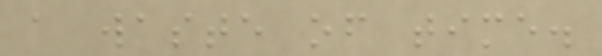a waste of time.
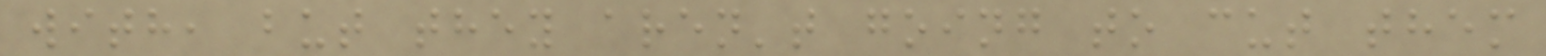with, but they aren't going to cut them
